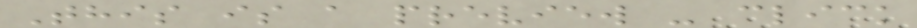This is a preview - click
